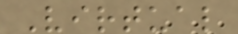Virtual
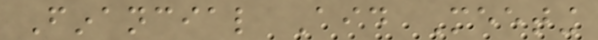Financial Aid Meeting
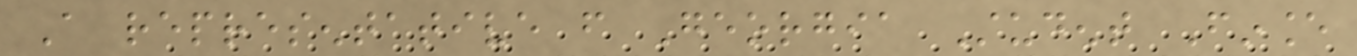A representative from Georgia Student Finance
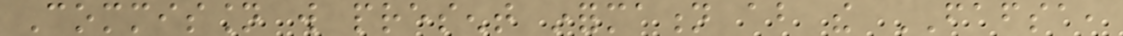Commission will present information about the FAFSA,
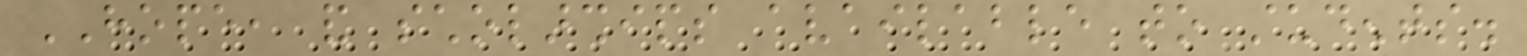HOPE, and scholarships available to students.
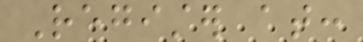Register at:
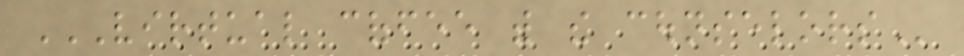VIRTUAL COFFEE WITH THE COUNSELORS
